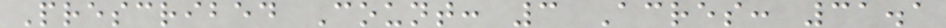Prescribed Count: 3 Acres: 31.1
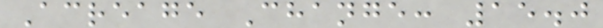Acreage Change: 15.0
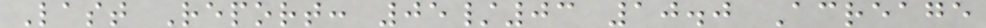Last Report: 05/03 10.0 Acreage
